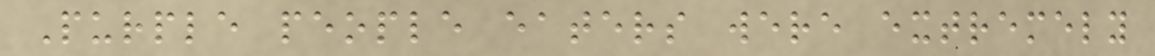Purple people eaters were extremely
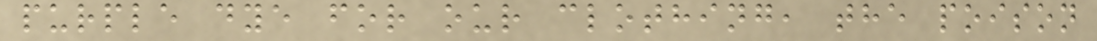purple dye for our clothing, the poison
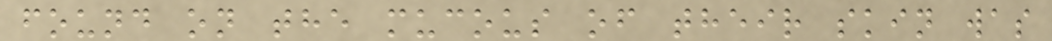found on the mucous of their skin was
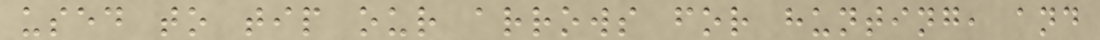used to tip our arrows for hunting, and
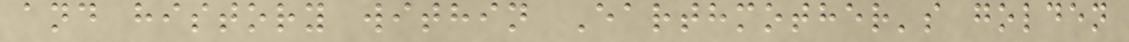and history within Earthmother's golden
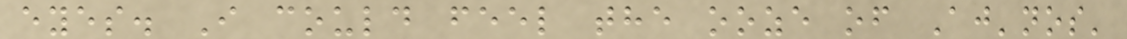eyes. I could feel the ooze of Aj'nos'
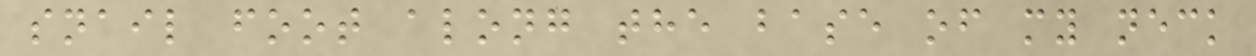snail foot along the base of my neck
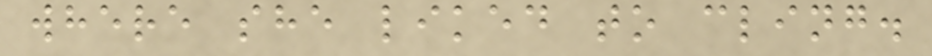where she liked to cling.
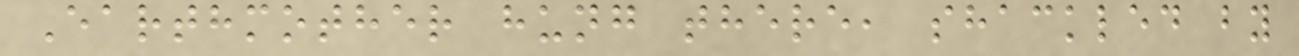Earthmother hung there, shackled by
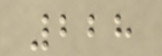228
